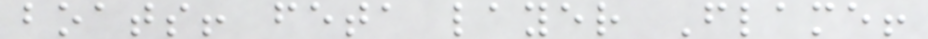boats! feta layer Flame!
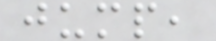jump,
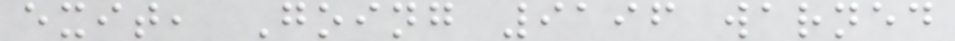exit, Going 9196 warned
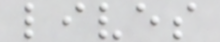lives
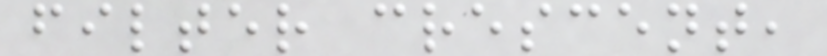filter crescent,
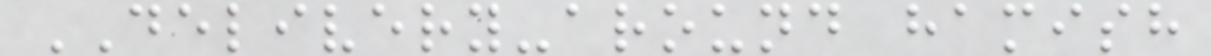DELIVERY-around hamish
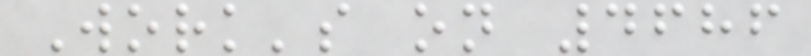Work's on 4686
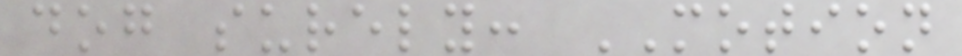dog surely: MOTION
